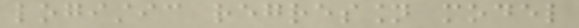logistic regression model
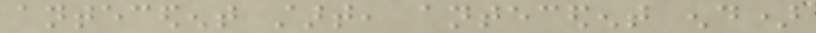antecedent start, antecedent end)
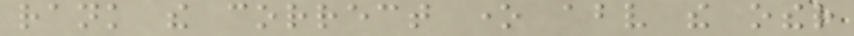rank the correct one above the other
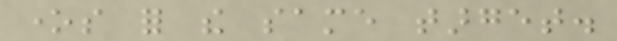ones for the same target.
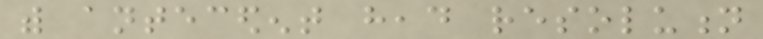with antecedent head resolution
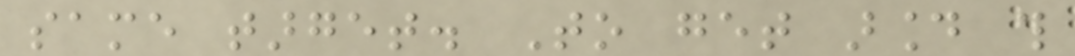same target. To get around this
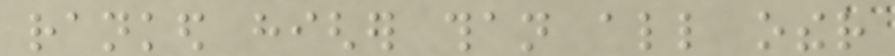ranked higher than all other
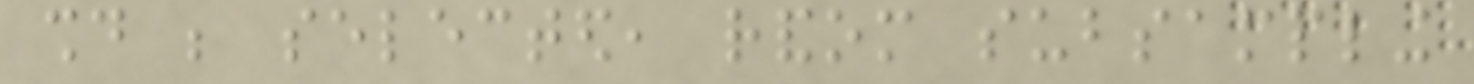should be selected, random subsampling
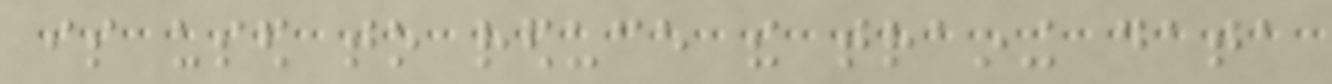is used to reduce the training data
